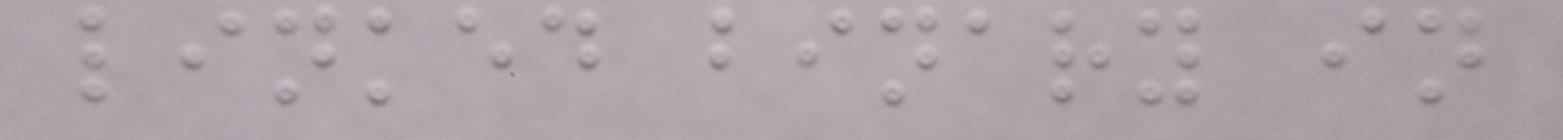linked binary in
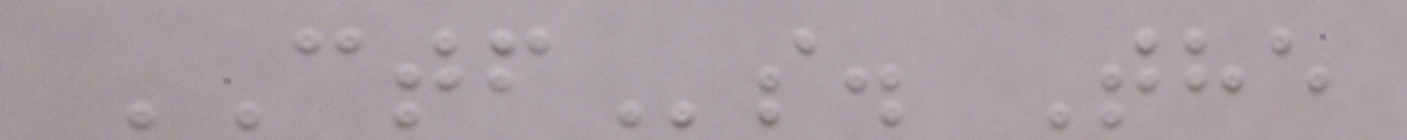CTFs. The
